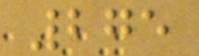275
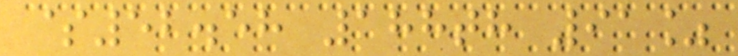$52.58 188th 91%
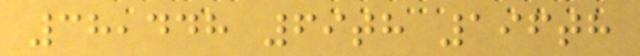38,448 69th 196th
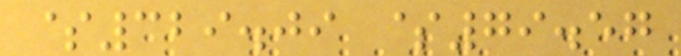$329.09 $79.57
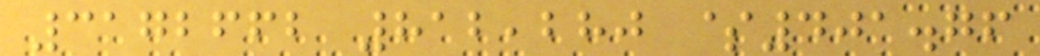3172662 812,280 $401.76
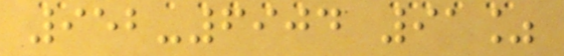952-6904 91%
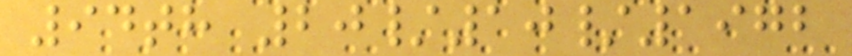94th 20/10/1972
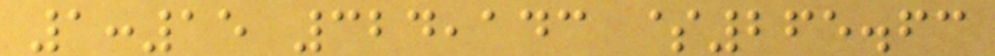1:15 324,143 $265.63
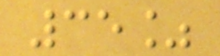35%
